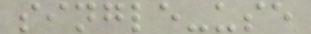single-use
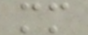mm
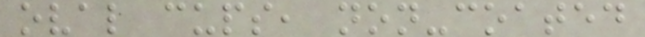oval cups, non-coated
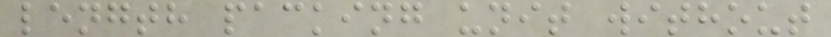length packing unit without
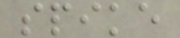spike
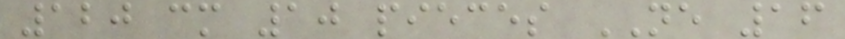120 cm 10 pieces NE 16
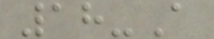18-A
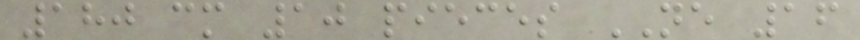180 cm 10 pieces NE 16
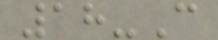18-C
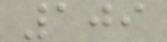109
